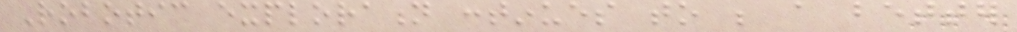Robotic exploration continues to be a better
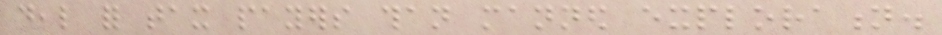deal for tax payers than manned exploration.
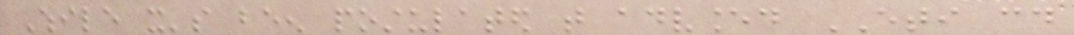While it's been postulated that advanced ETI could
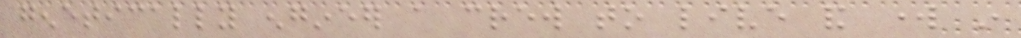genetically engineer a crew to live and work in
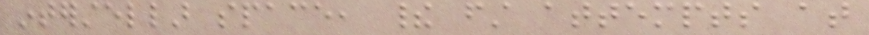interstellar space, their first attempts at
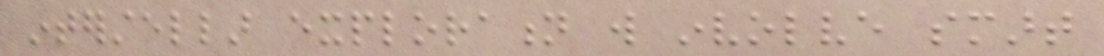interstellar exploration will involve smart
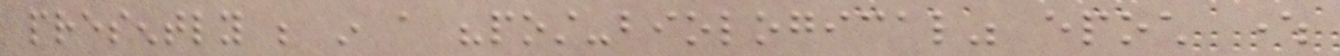presently be in a "post-biological" epoch where
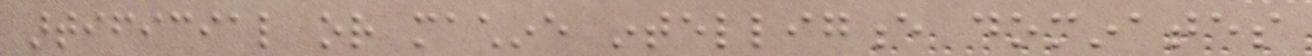artificial or machine intelligence dominates
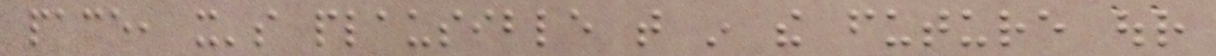pace, it's plausible that in the future our
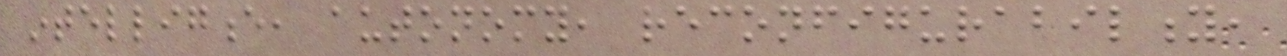intelligence, autonomy, reconfigurability,
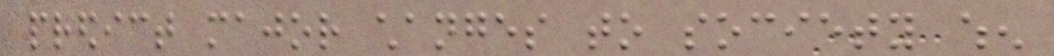predict major changes to society when
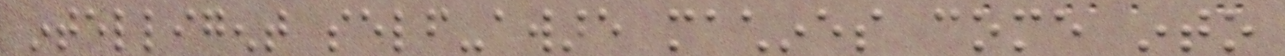intelligent self-aware machines come into
